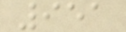951
